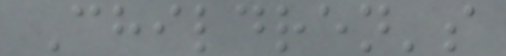Children's
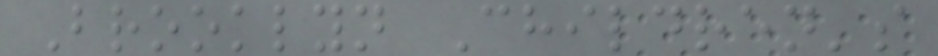Brooklyn Children's
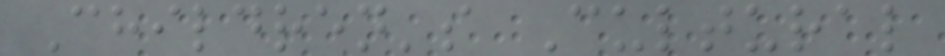Children's Cultural
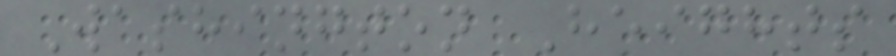Washington Heights
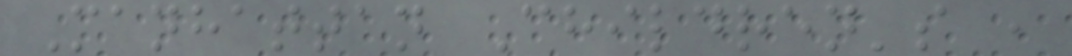Manhattan Children's ,
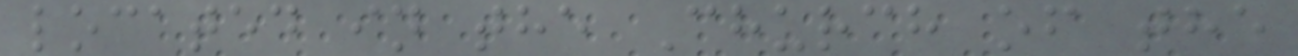located in the Church of the
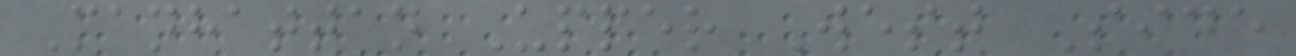Manhattan Upper West Side
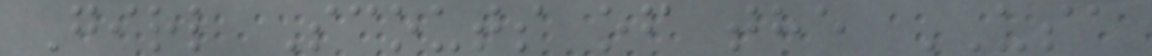Girl Scouts of the USA
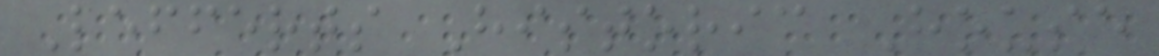Lefferts Historic House
